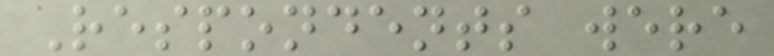Respondents were
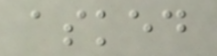asked
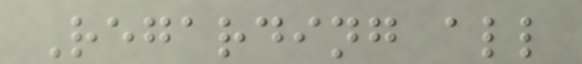Regarding all
